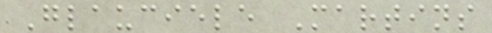Glauciele Martins
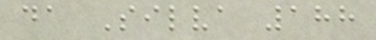da Silva 188
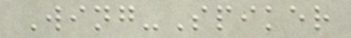Wing-Spiker
